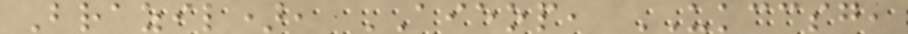Brazil), AIEOP, UKCCSG,
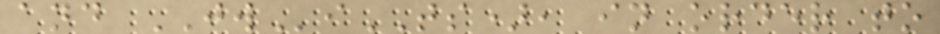and JWiTS), in order to
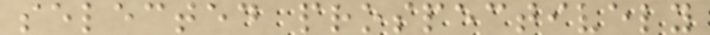selected prospectively
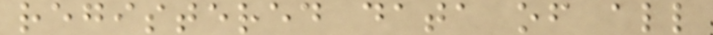registered data of all
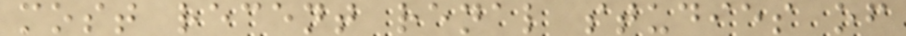most recent renal studies of
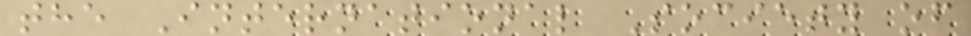the International Society of
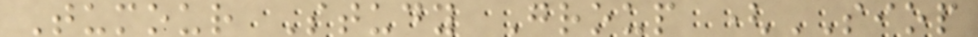Tumour Study Group (SIOP
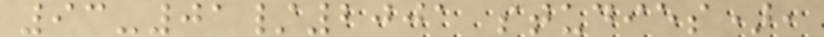93-01/2001 studies),
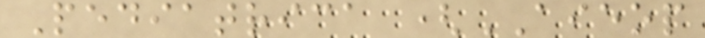Pediatrica (AIEOP
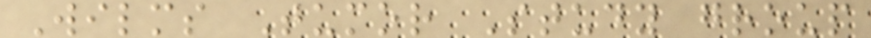Wilms Tumor Study group
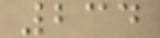234
